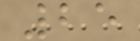25
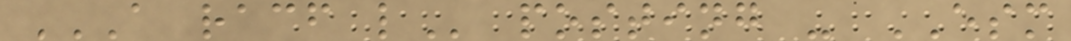A RACF L posting - ESM
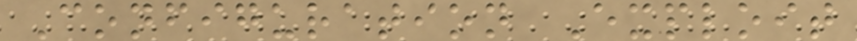Configuration Exploit
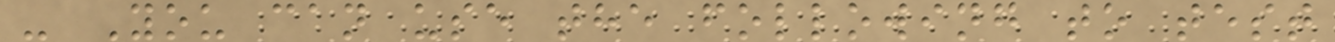- You can use the following to test
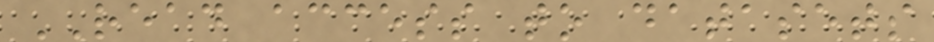READ access to datasets
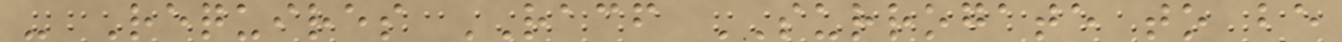- Requires RACF SURROGATE to be
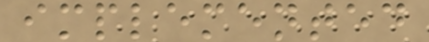implemented
